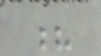?
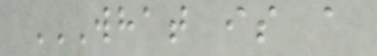WHAT IS A
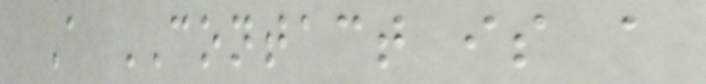A CONTACT is a
